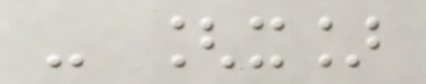- [x]
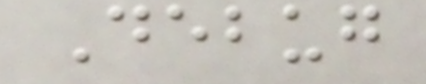Debug
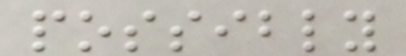possibly
